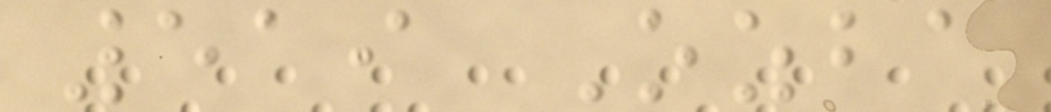519 Ozba
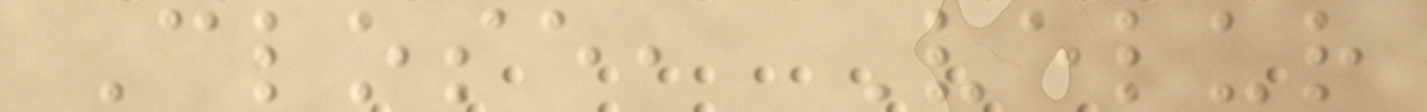Close, Velur
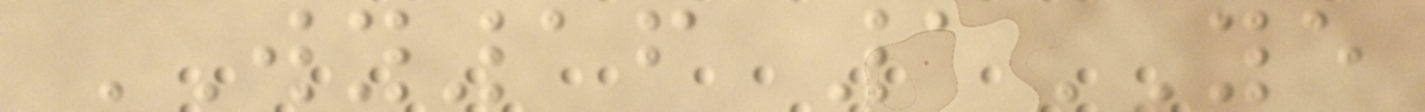WY16 1YE
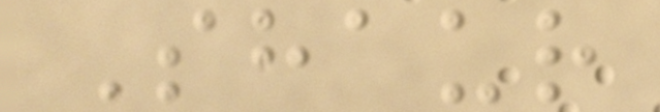Shaur
